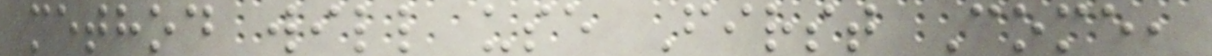method will use First Come,
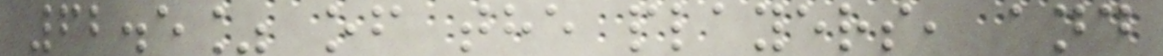62.5% of the players, and
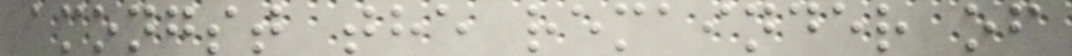amongst the remainder of
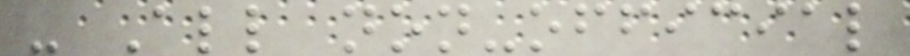- All non-official
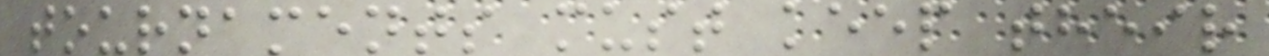tournaments must keep their
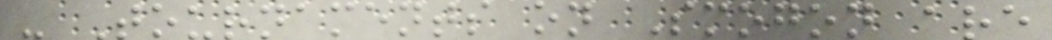- Tournaments on Smogon are
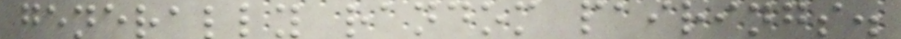generally random pairings.
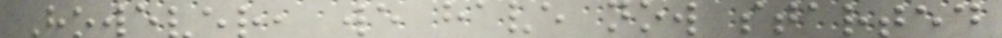However, we have now started
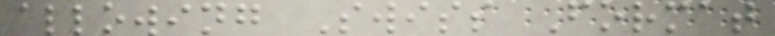allowing Swiss Format
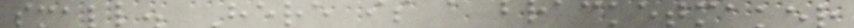small. Here is a bracketmaker
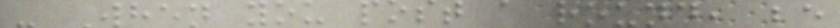- When you post a round, be
